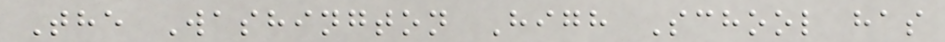The Washington High School has
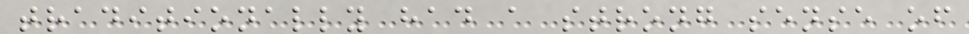traditionally had a strong sense of
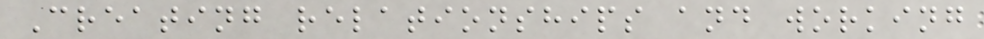Creating relationships and working
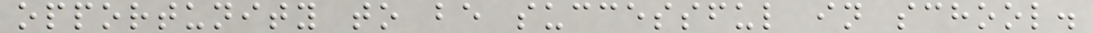opportunity to be successful in school.
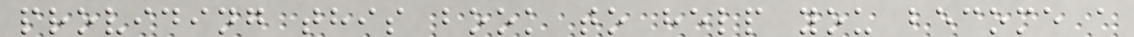providing this book to help you become a
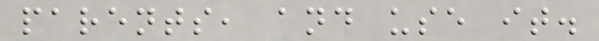parents, and use it.
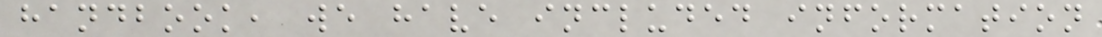handbook, we have included information
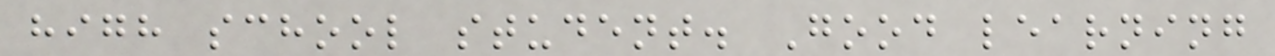high school student. Good learning
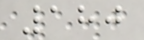180
